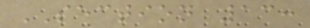SECTION 13:
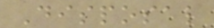Disposal
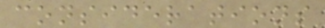considerations
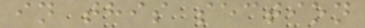in this section
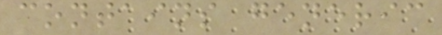contains generic
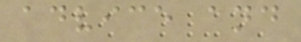advice and
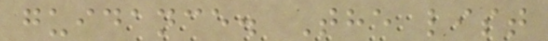guidance. The list
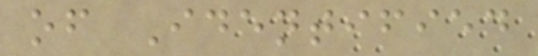of Identified
